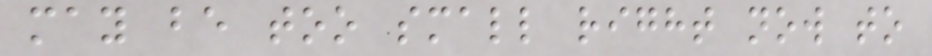may be too small right now to
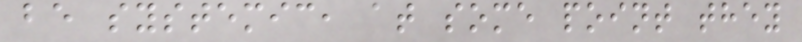be systemic, at some point they
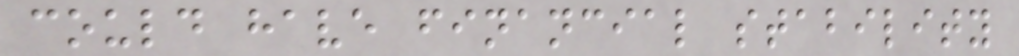could have financial stability
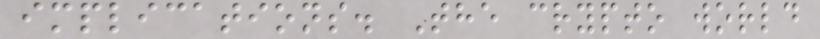implications. The crypto world
